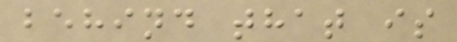behind that is
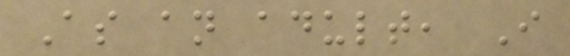As an adult, I
